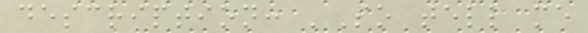description: 'So tell me
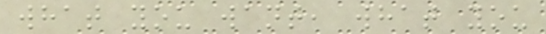what you want, what you
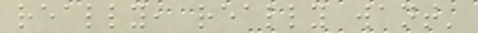really, really want'
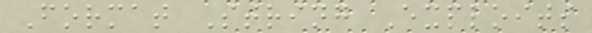Format String Exploits
